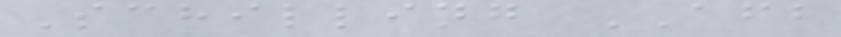Schilling AFB
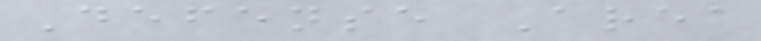Defense Area
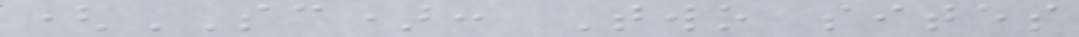(SC): Two sites
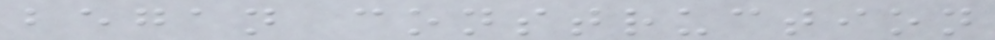began construction
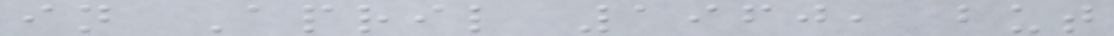in April 1960, but
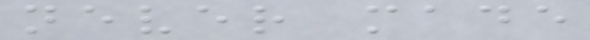never made
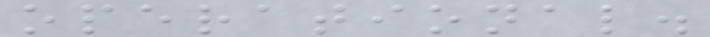operational.
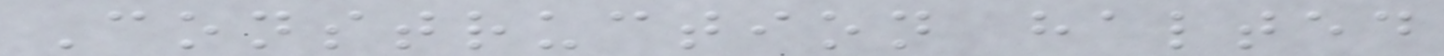Construction halted
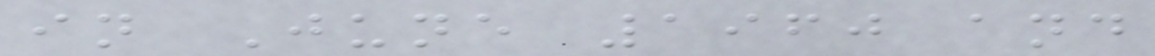in June 1960 and
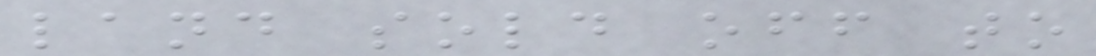land sold off to
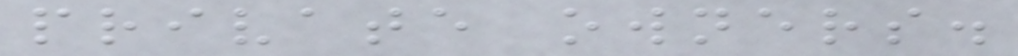private owners.
